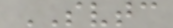SVTC
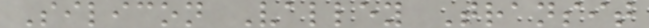Silicon Valley Transit
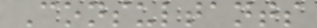Consultants
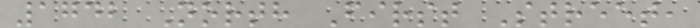1742 North First Street,
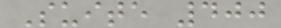Suite 400
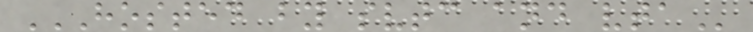HOSTED BY SVTC AND VTA
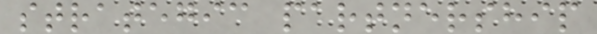strategic partnership
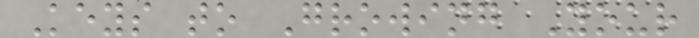Keys to Growing Your
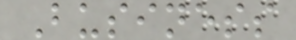Business
